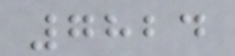7824
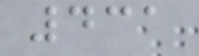431
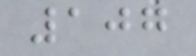107
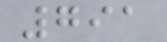791
